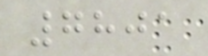7801
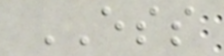ESS
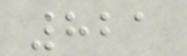821
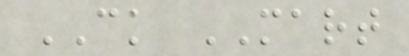CK MART
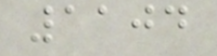1104
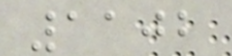1102
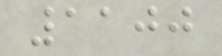1100
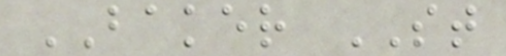BAKER ST
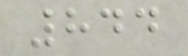844
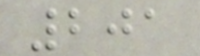201
